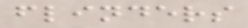flinders
